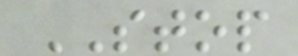STOP
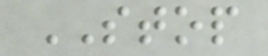STOP
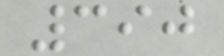390
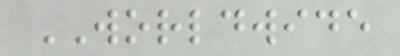WORLDWIDE
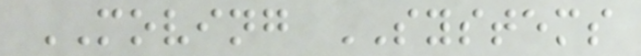MOVING SYSTEMS
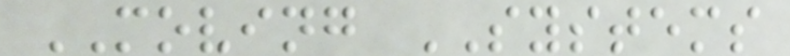MOVING SYSTEMS
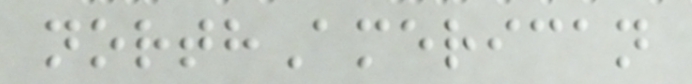northAmerican
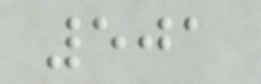501
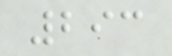293
